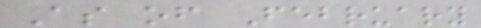As of February
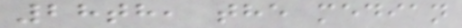28th, the median
